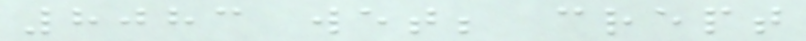8083 wet; crept
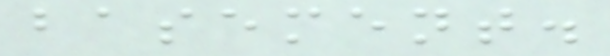basement.
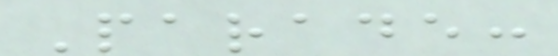Parade:
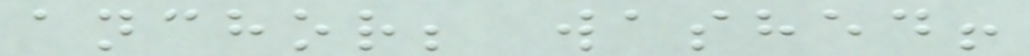anchor; washed!
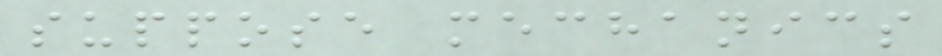suppose mechanics
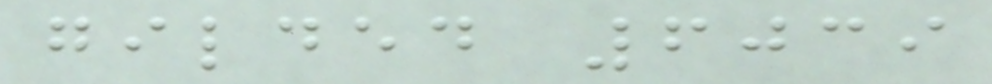gilded 6039
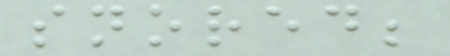snored;
